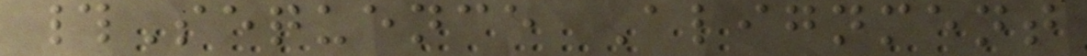#Sequence Alignment
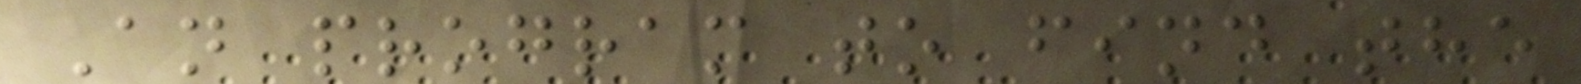An program to find the
